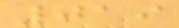019
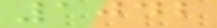1042
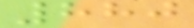880
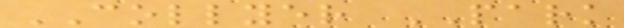COLLYER PARK
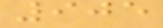905
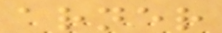arner
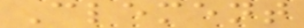Clement
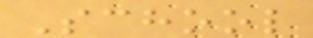School
